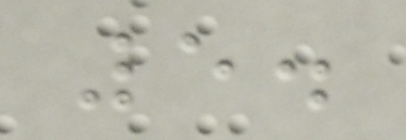5.
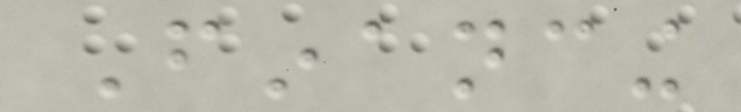Financing
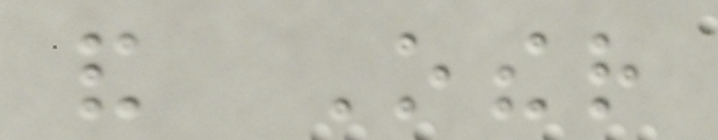and Other
